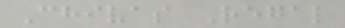Chivas Regal
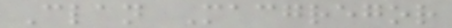Clan Macgregor
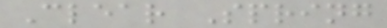Clear Spring
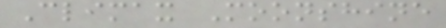Climax Moonshine
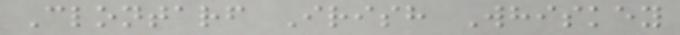Clontarf Irish Whiskey
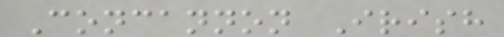Concannon Irish
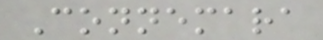Connemara
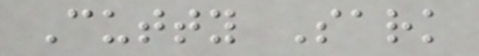Cutty Sark
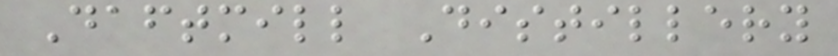Daftmill Distillery
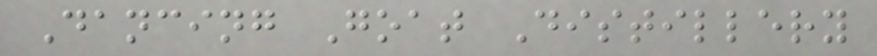Dancing Goat Distillery
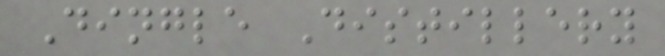Dingle Distillery
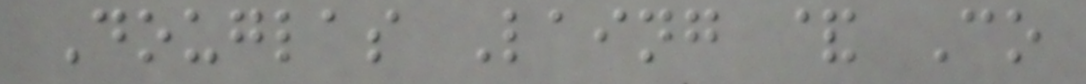Douglas Laing & Co
